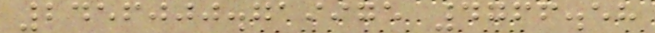2456000.719975 4766.58
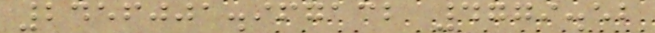2456001.967132 4779.52
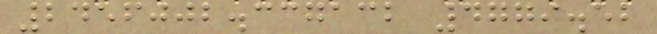2456002.337132 4779.52
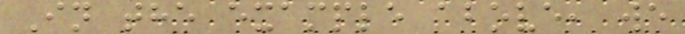In the example above, we
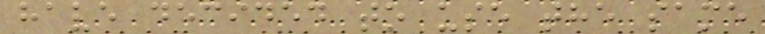have decided to use the same
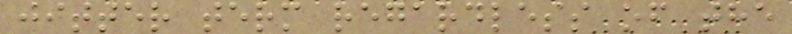jitter term regardless of the
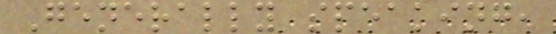Generally speaking,
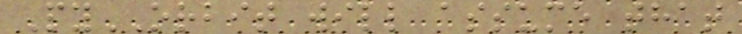PyORBIT will assume that
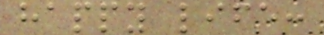happy life:
